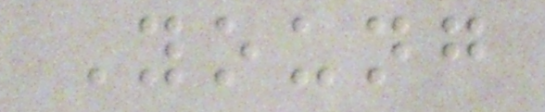Young
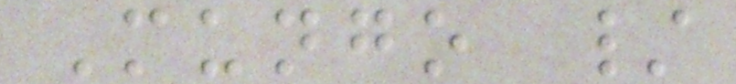Mungo /
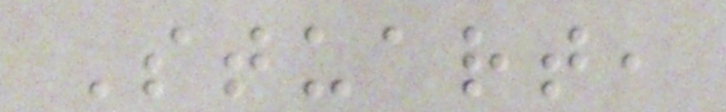Stuart,
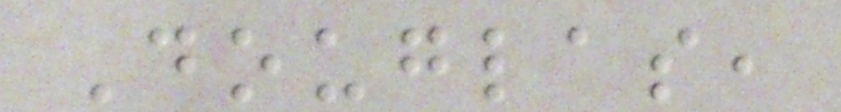Douglas,
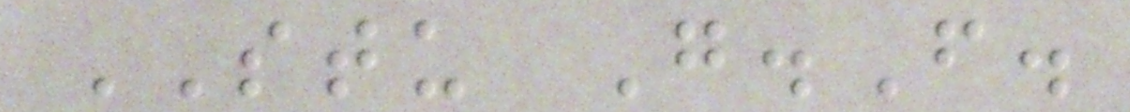STU G.F.
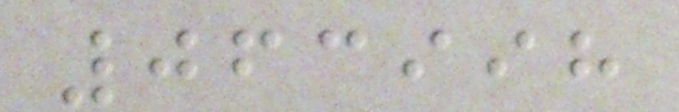063998
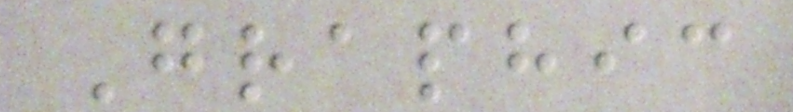Graphic
